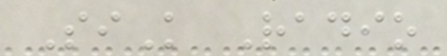SiK Radio
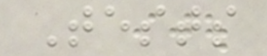Tests
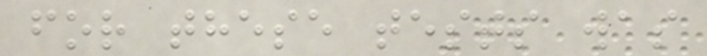for these tests was
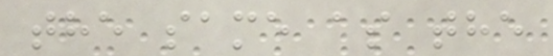the same as the
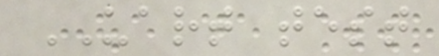UART test
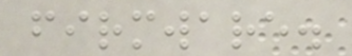firmware.
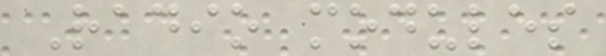Radio modules
